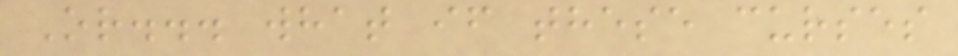Or... what if these curses
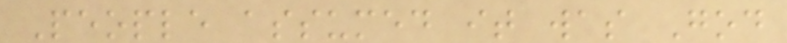People assumed it was God
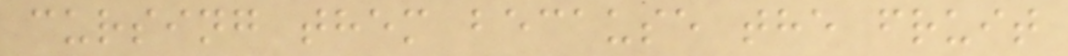cursing them because the fruit
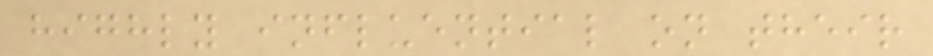highly influential on their
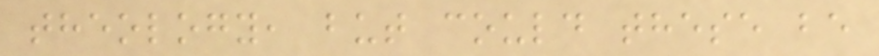theology, but could these be
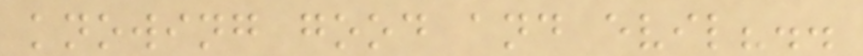knowing good and evil?..
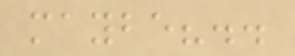maybe?..
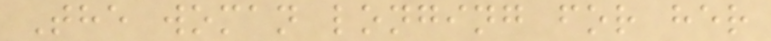The woman longing for her
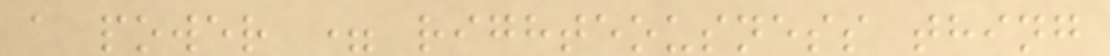a power = righteousness thing
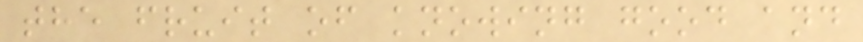the fruit of knowing good and
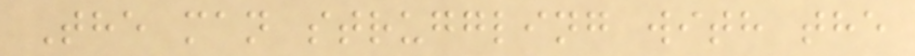The man struggling with the
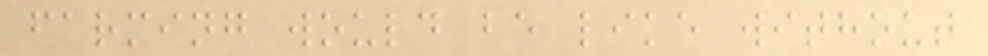farming would be like without
